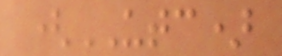(UTC)
